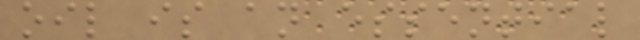oil is an essential
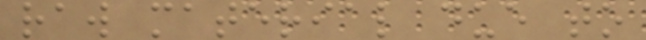raw material due to
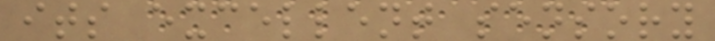its excellent sensory
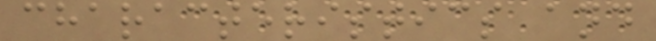characteristics and
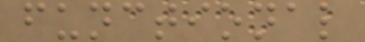functional
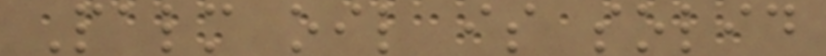Palm oil is solid
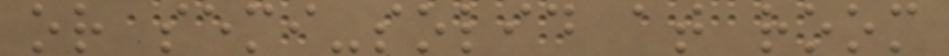or semi-solid at room
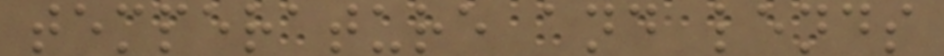temperature and lends
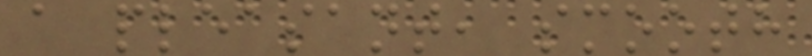a pleasant, smooth
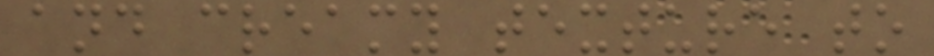and creamy texture to
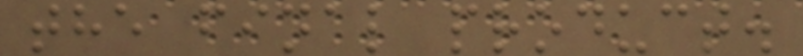the final product.
